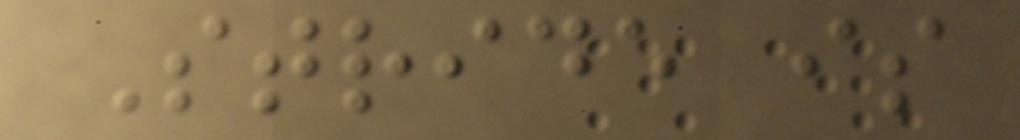Stride is
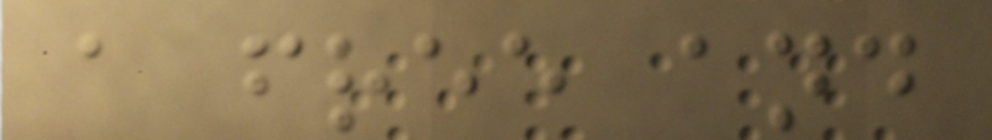a free and
